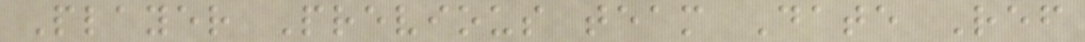Player Previous team Date Ref
